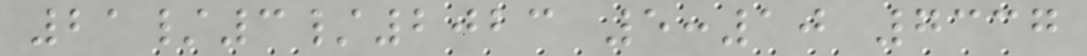21/3/2023 5:10 7337
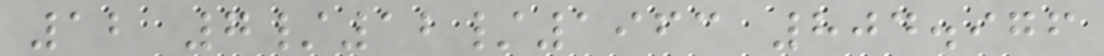12 7/12/1963 804.976
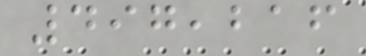497,216
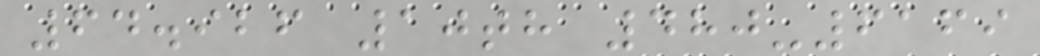64.926 10th 480-6169
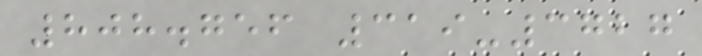808.756 319-3727
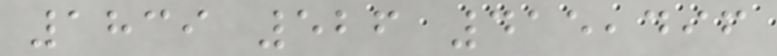1839 526 415,496
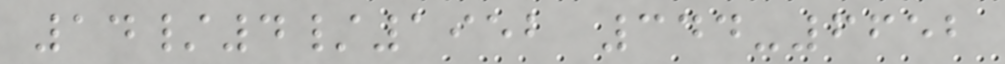14/4/1952 344-6652
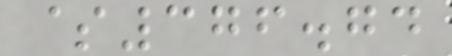$376.74
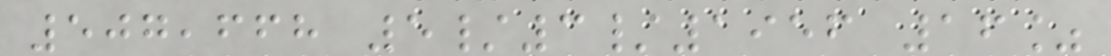507,668 5/3/1956 16%
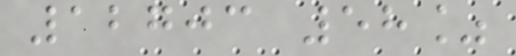12703 58%
